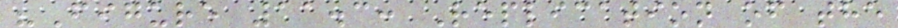"Figure 11.3: Replication of the
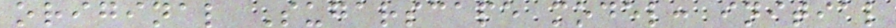original Sugarscape model: initial
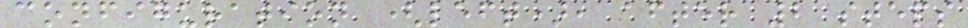configuration (left), after 2 steps
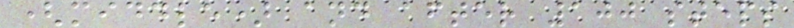(middle) and after 100 steps
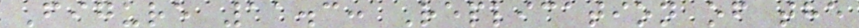Figure 11.3: Replication of the
